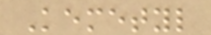Kemetyl
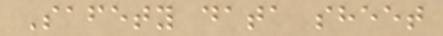Safety data sheet
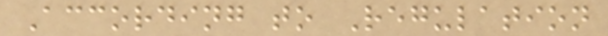According to Regulation
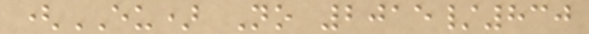(EU) No 2015/830
